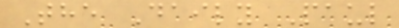The Daily Paul
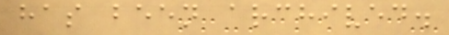has been archived.
